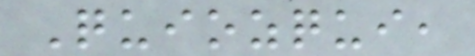Quiozqui,
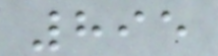895
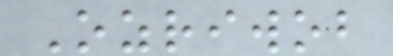Ozriwob
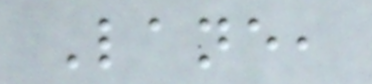Lane,
